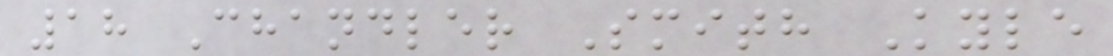18 Chandler Smith Kyle
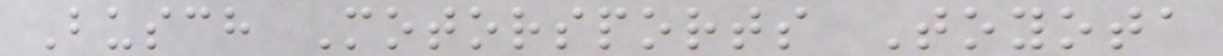Busch Motorsports Toyota
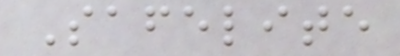Safelite
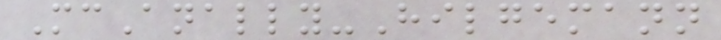McAnally-Hilgemann
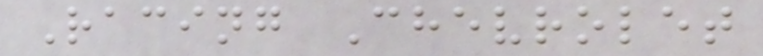Racing Chevrolet
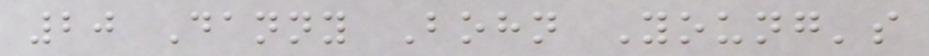20 Danny Bohn Young's
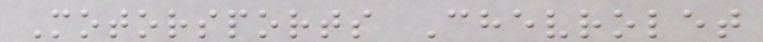Motorsports Chevrolet
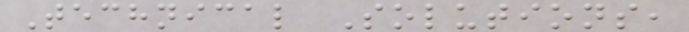Technical Solutions,
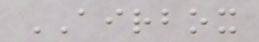AIRBOX
